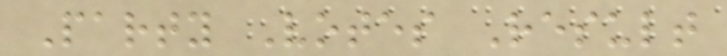Party Votes Result
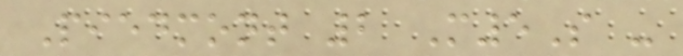Piedmont 2 M5S -
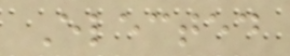Elected
